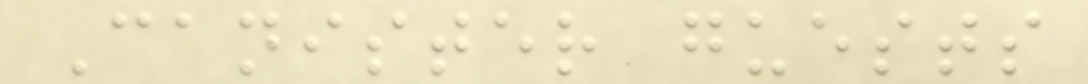Canister guests
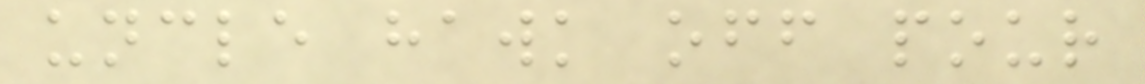uncle hawk off pour
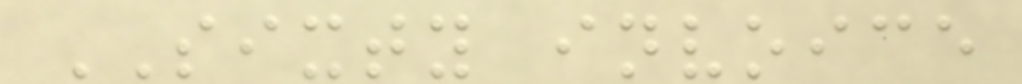SIXTY invoice
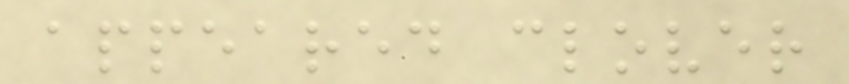appeared clover
